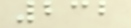232
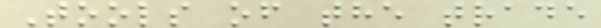Tools of the trade
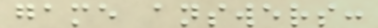game answers:
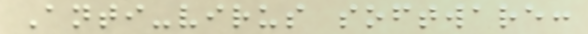Anti-virus software:
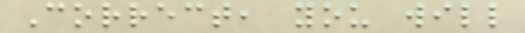Correct, you will
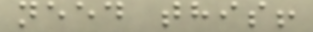need this!
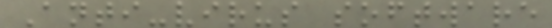Anti-virus software
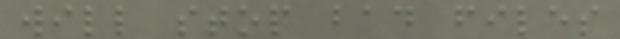will stop bad files
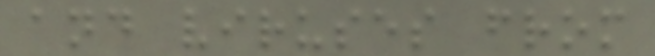and viruses from
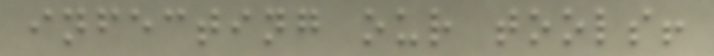infecting our tools!
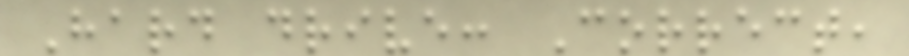Hard drive: Correct,
